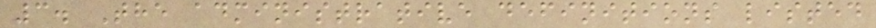3. The administrative definitions listed
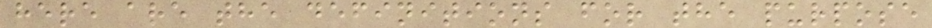here are the definitions for the purpose
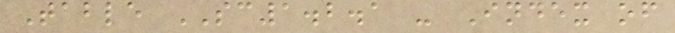Table SC1.2.1 - Index of
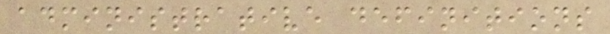administrative definitions
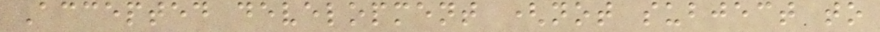Accepted development (not subject to
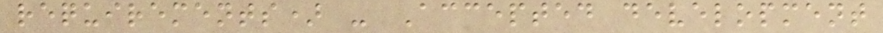requirements) - Accepted development
